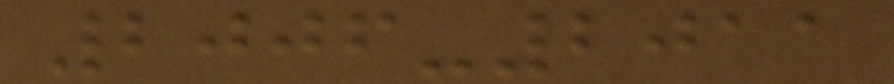2006-2011
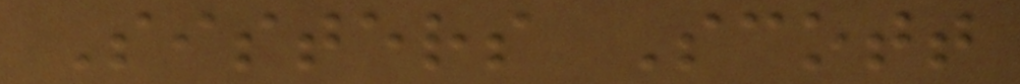Sisters Scott
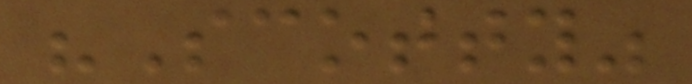"Scotty"
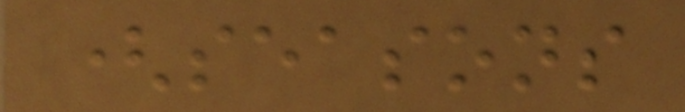(seasons
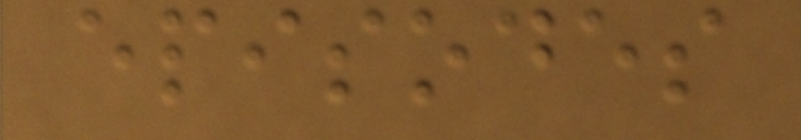episodes
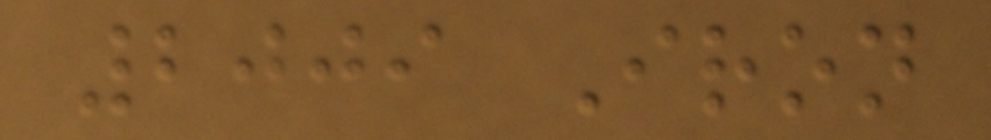2009 Iron
